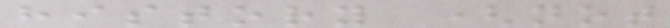history (not
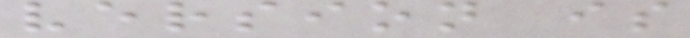version is
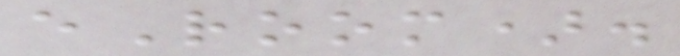eRoom).
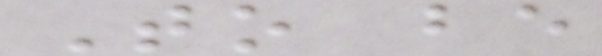To be
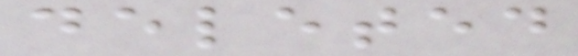deleted
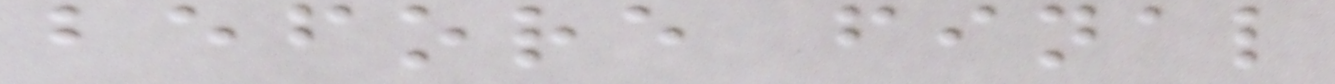before final
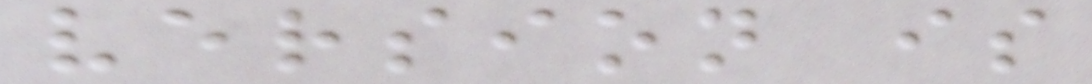version is
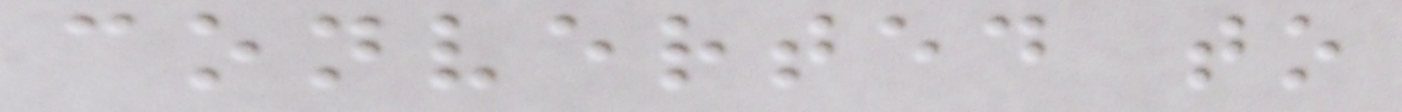converted to
